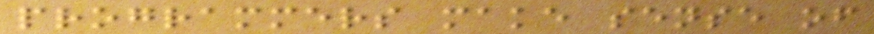programmers make sense of
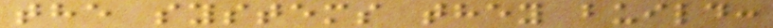the systems they build:
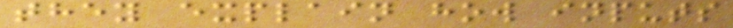they explain how inputs
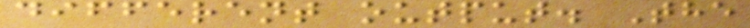different output. The
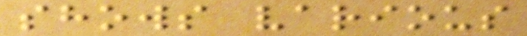shows various
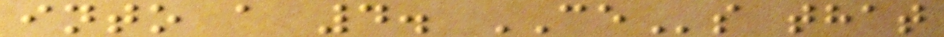into a 4. CEs that
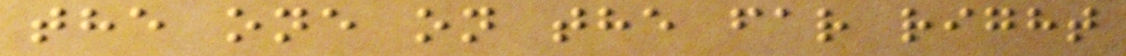the one on the far right
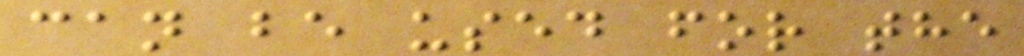can be used for the
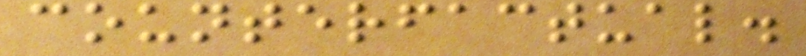counterfactual.
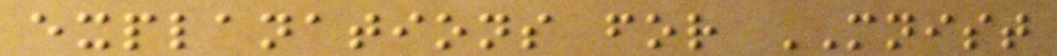explanations for MNIST
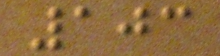103
